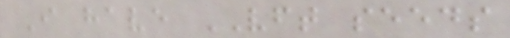I have VFT seeds
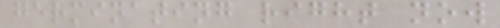germinating right now
